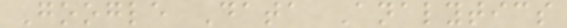Google Data Analytics
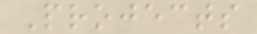Projects
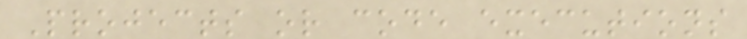Projects or code executions
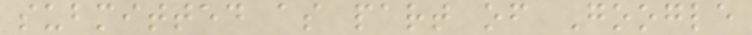submitted as part of Google
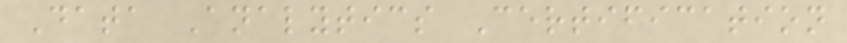Data Analytics Certification
